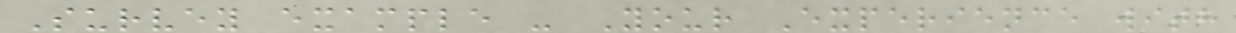Survey example - Your Experience with
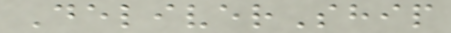DeliverShip
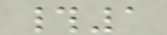#1
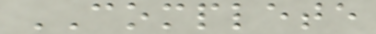COMPLETE
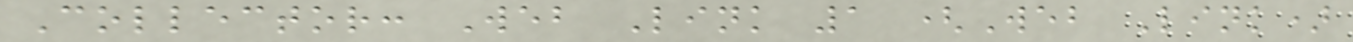Collector: Web Link 1 (Web Link)
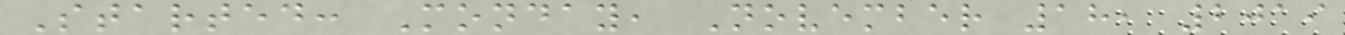Started: Monday, November 18, 2019
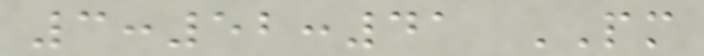3:52:41 PM
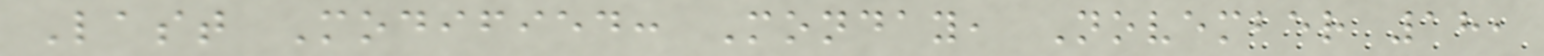Last Modified: Monday, November 18,
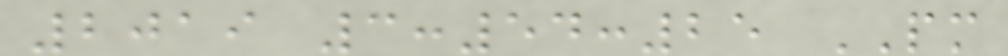2019 3:54:25 PM
